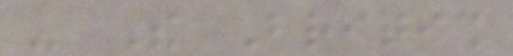- The British
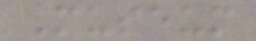Museum
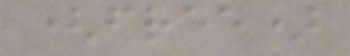(free)
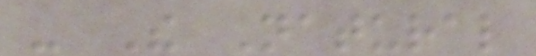- The Natural
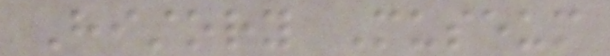History Museum
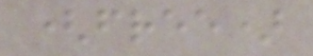(free)
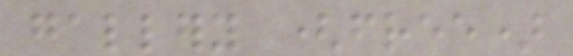gallery (free)
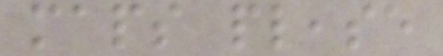maps please
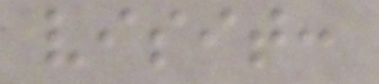visit:
